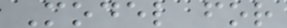Model for
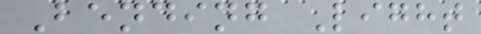Bending Light
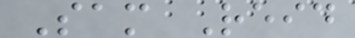Sam Reid
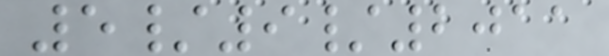5/9/2011
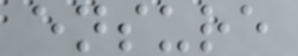ensure
